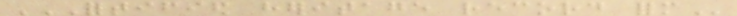FORTIFIED HERITAGE RECORD FORM
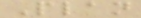Plan
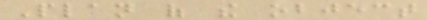Plan of the object
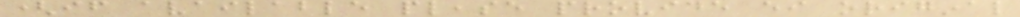(if available please provide either original
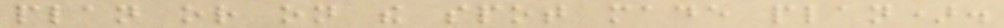plan or on the spot made plan).
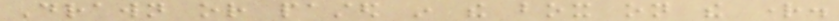Drawn or pasted in the box on the right.
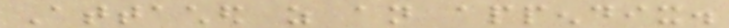Attached as an appendix.
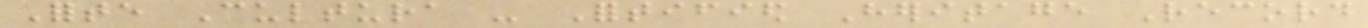Forte Cultura - Fortified Heritage Record
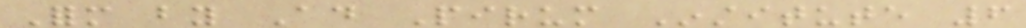Form by Ad Pirum Institute 6
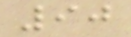90
